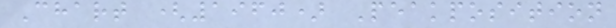Chart (1960) Peakposition
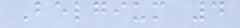Belgium 4
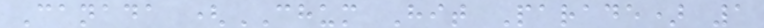Canada (CHUM Hit Parade) 1
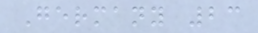Germany 23
